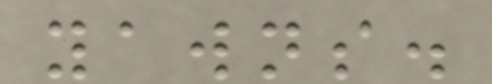yawns.
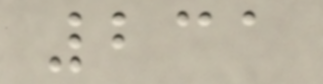231
